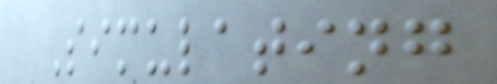Simulating
